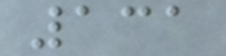131
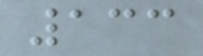133
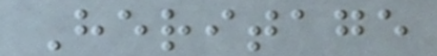Heritage
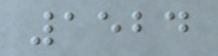1524
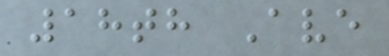18th Ave
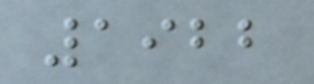1922
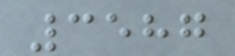3587
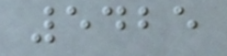5425
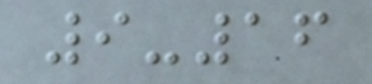9-16
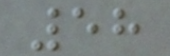58
